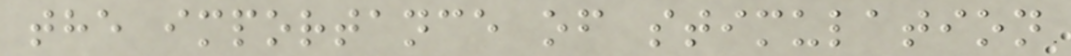the importance of stimulation
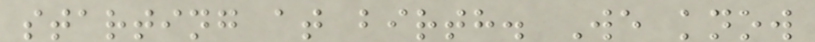starting at birth. We know
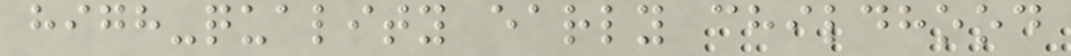high-quality early childhood
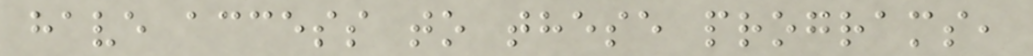have access to these programs,
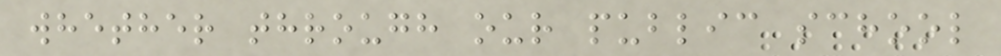whether through our public school
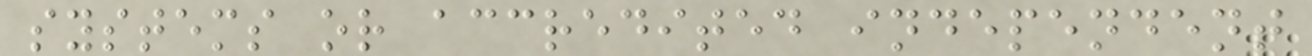systems or accredited independent
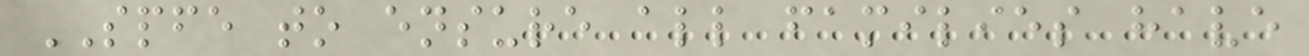SPFE to ensure all families have
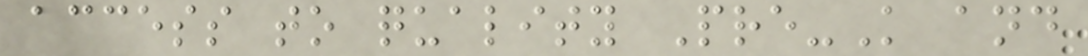access to quality Pre-K and
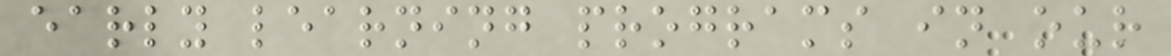early learning programs in our
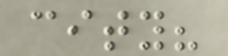city?
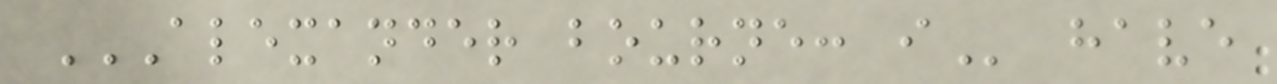ALEXANDER BOURNE: I have
